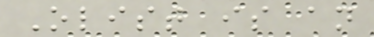Olist is an
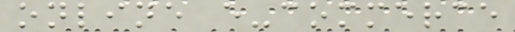online e-commerce
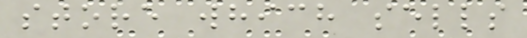store which sells
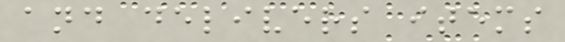and delivers items
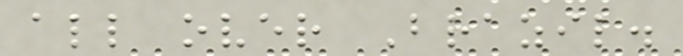all over Brazil.
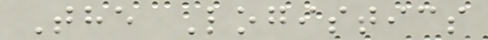The Logistics
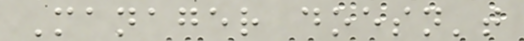Manager doesn't
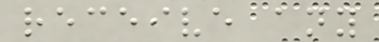receive any
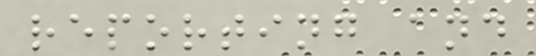reporting and
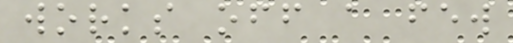works off a few
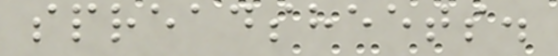spreadsheets.
